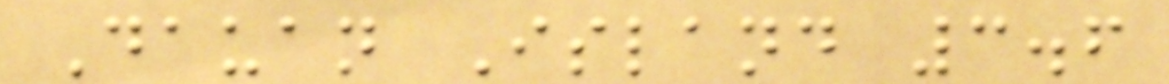Dauan Island 3.6
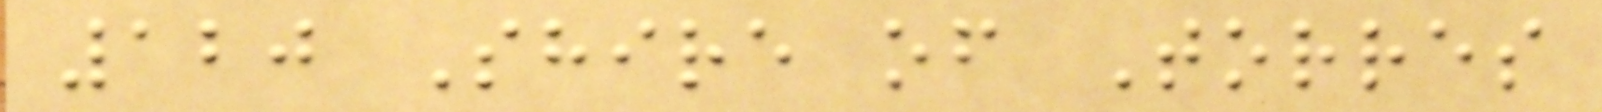120 Shire of Torres
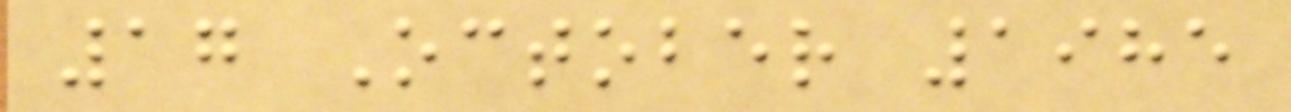17 October 1985
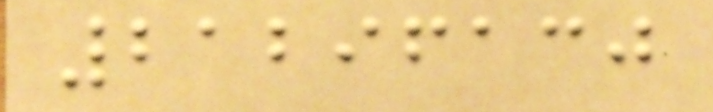21296130
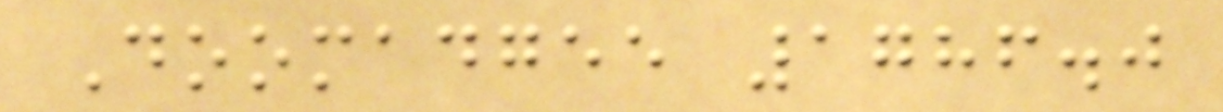Doomadgee 1786.0
